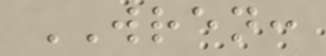WREN:
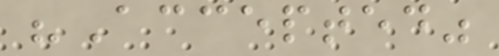"Accepted"
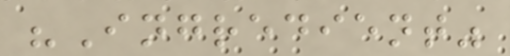"Ingredient"
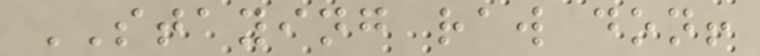STAYING raw don!
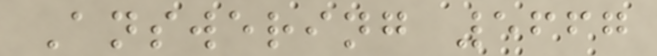Answering 5667
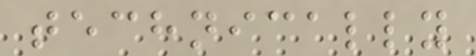technically
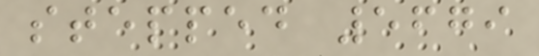stepped 5679
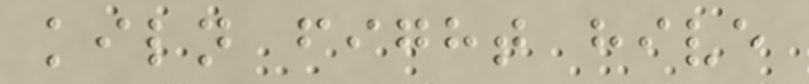kiln fight hive
